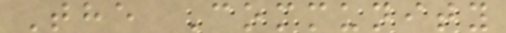The Community
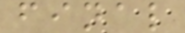final
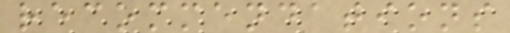recommendations
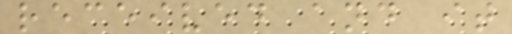received and it
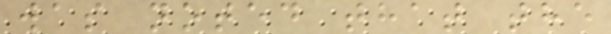was noted that the
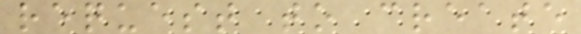request to create
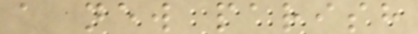a new parish
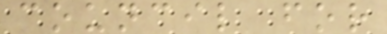council for
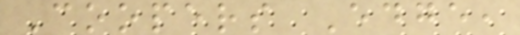Coopers Edge,
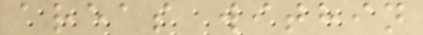areas within
